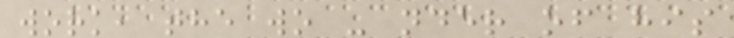work, the wo - nder of his
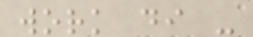work di -
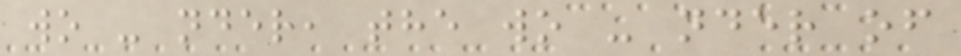wo - nder, the wo - nder of
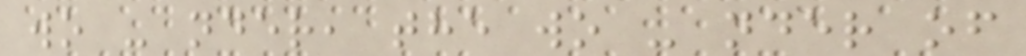wo - nder, the wo - nder of
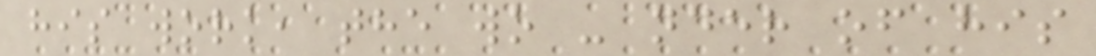his work, the wo - nder of his
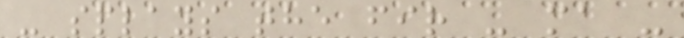- splays the fir - ma -
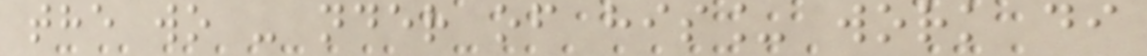the wo - nder of his_ work di
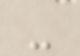-
